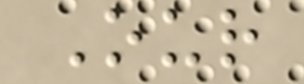Our
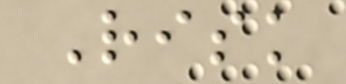Risk
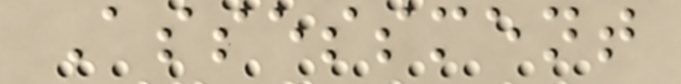Assessment
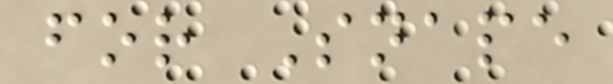for Snape
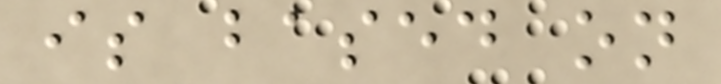is based on
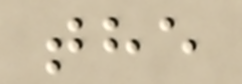the
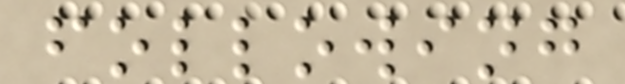following
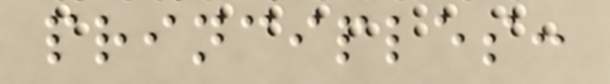principles:
